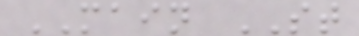MAIN ST
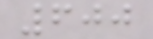600
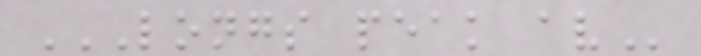LONGS PEAK AV
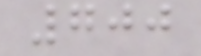700
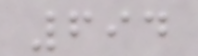694
